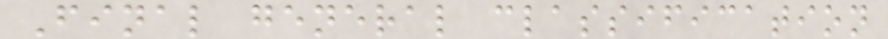Final general classification
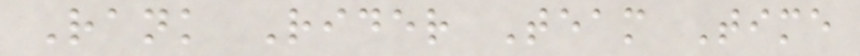Rank Rider Team Time
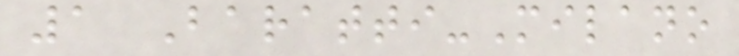1 Baratti-Milano
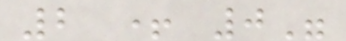2 + 0"
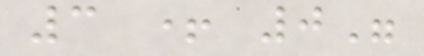3 + 0"
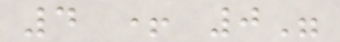4 + 0"
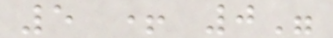5 + 0"
